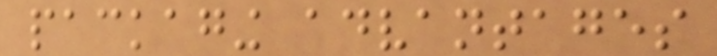packaging advantages
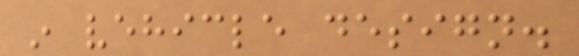in vehicle design.
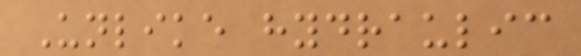Unlike hydraulic
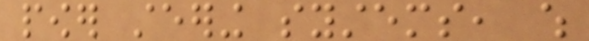power steering systems, which
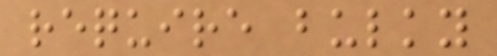require bulky
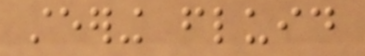steering fluid
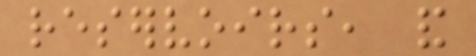reservoirs, and
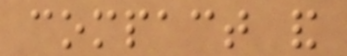compact and
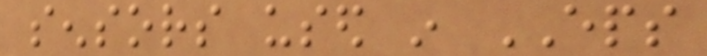sensors used in EPS
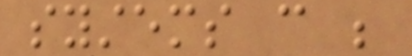systems can be
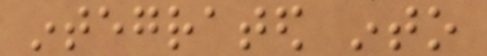integrated into
